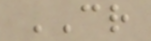CR
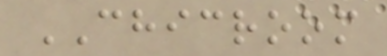CHICROOM
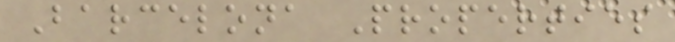Barcelona Properties
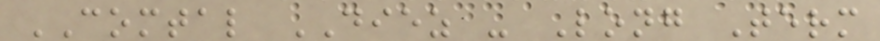COMTAL DIEZ - Long Term
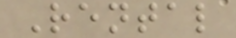Rental
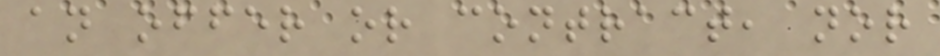an offer or contract, nor
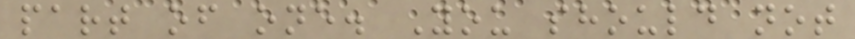part of one. You should not
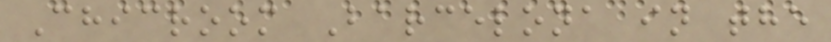Chicroom Barcelona in the
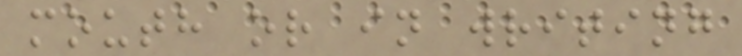mouth or in writing
